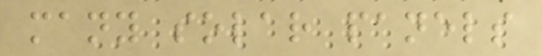many solar panels
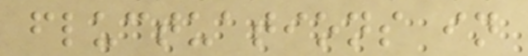fluctuations in
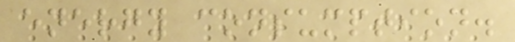energy consumption.
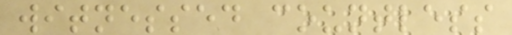witnessed countless
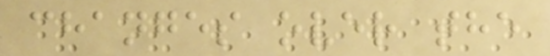changes over the
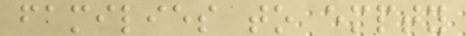families to empty
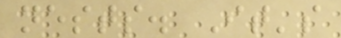nests. It's
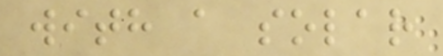with a solar
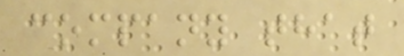company that
